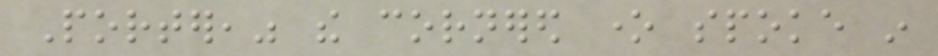Porter," the cornered one spoke in
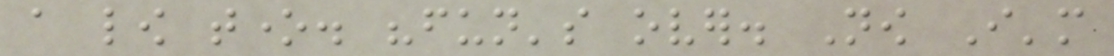a low tone. "fun's over. Now I'm
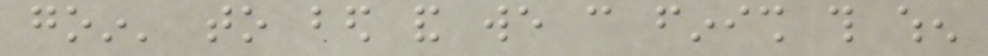goin' to bed and we can finish this when
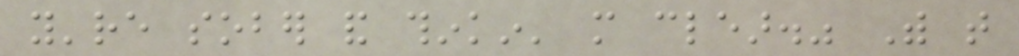you're sober and thinkin' more clear." With that
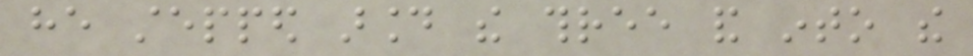he stepped around the three and into the
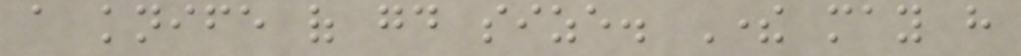a knife of good size. There may have
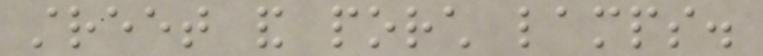street and porch lamps.
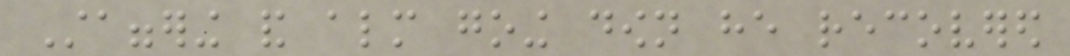Staggering and almost going down he recovered
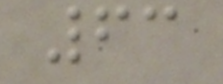63
